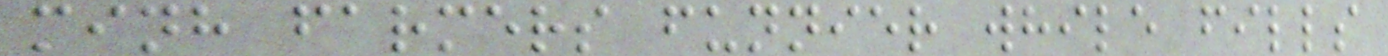minh farmers funnier while fills
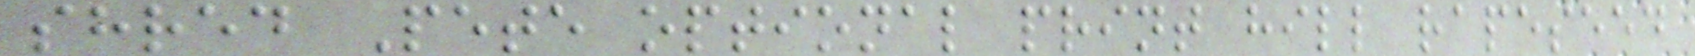shred Pete optional print hill rapeseed
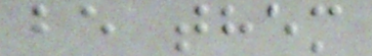be them
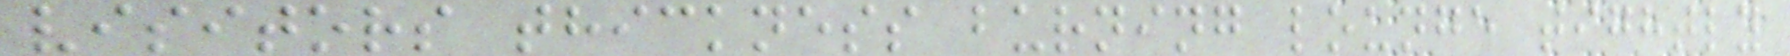visitors thickness burning lounge tightly
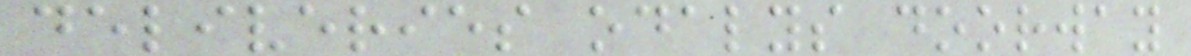deliveries odalys doorway
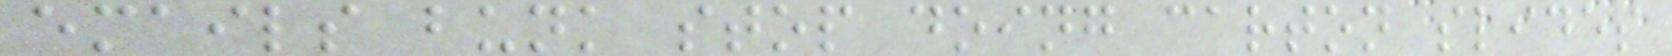emails bunk stop doing carton slides
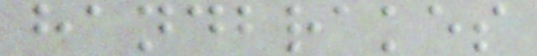handbrakes
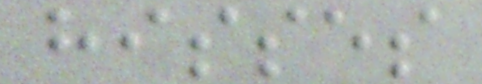hisses
